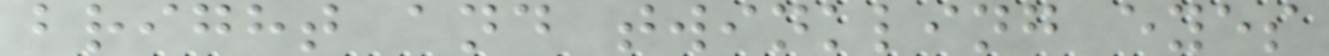bright and twinkling eyes
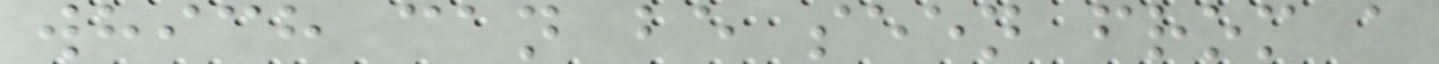which can be seen from a
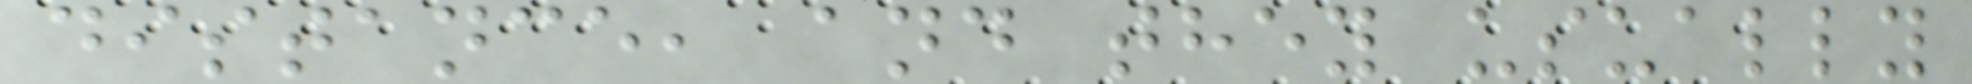distance, and they usually
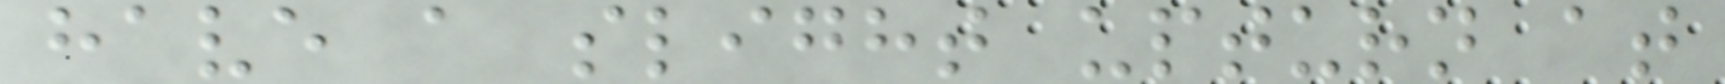have a slight upturn at
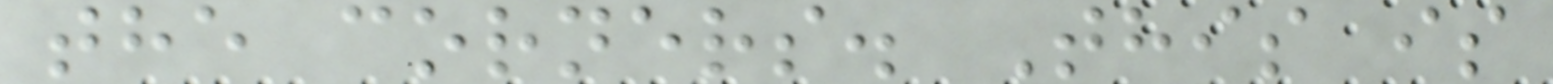the corners. This is
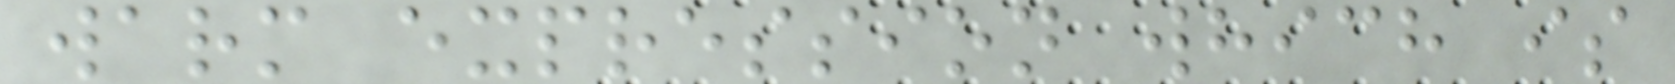warm expression which is
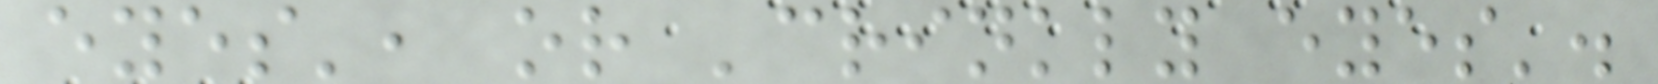eyes', or 'crinkly eyes'.
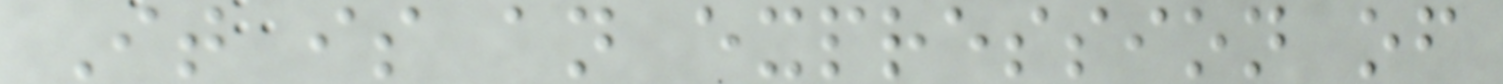It is an expression of
